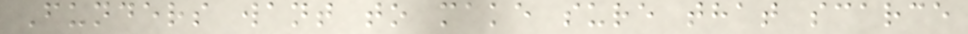Funders want to make sure that scarce
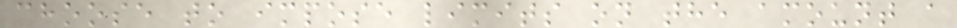choose to impose limits on the amount a
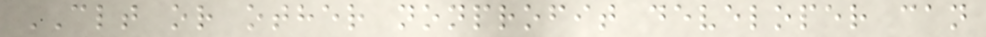CLT or other nonprofit developer can
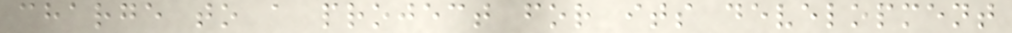charge to a project for its development
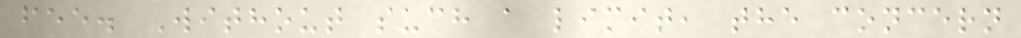fee. Without such a limit, the concern
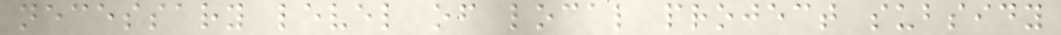necessary level of local project subsidy
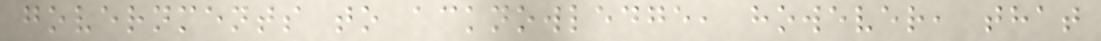governments to acknowledge, however, that
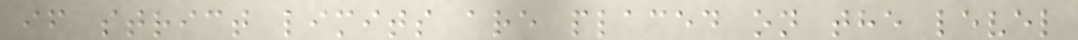if strict limits are placed on the level
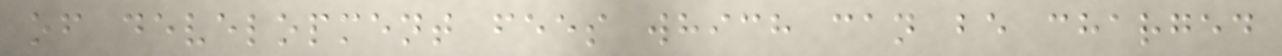of development fees which can be charged
